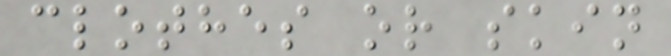clothes or skin
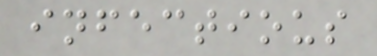infectious
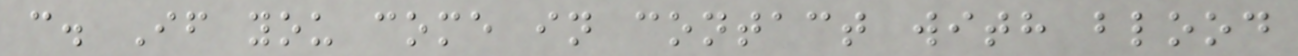c. If you come in contact with blood
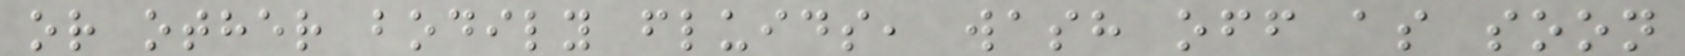or other bodily fluids, wash off as soon
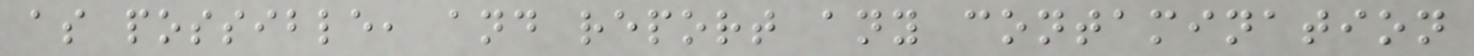as possible, and report any contamination
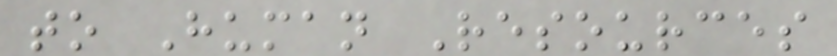to Human Resources
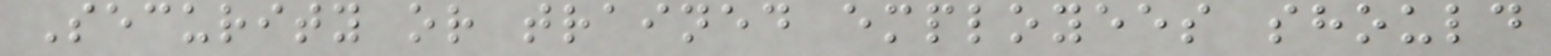Security or trained employees should
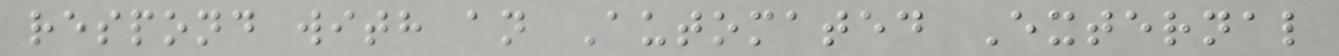respond with an Automated External
